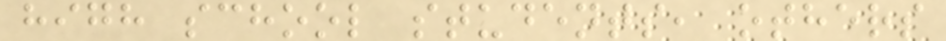high school students, others
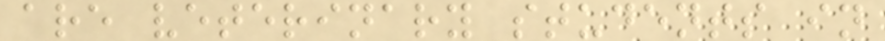are veterinary students in
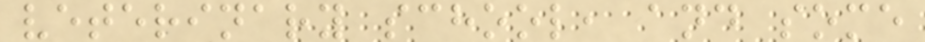veterinary school, and some
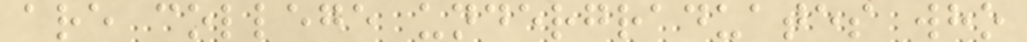are college undergraduates who
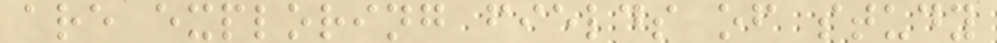are exploring fields of study
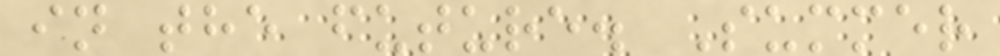in the future. Summer
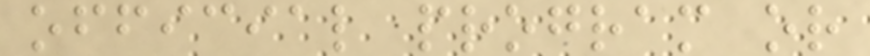official program or
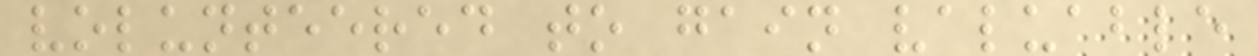volunteered to gain valuable
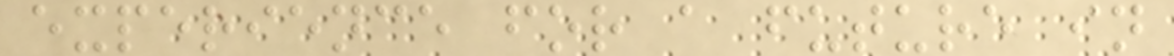experience for a future in
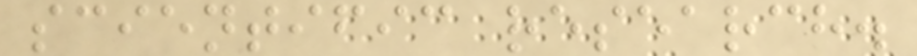scientific research.
